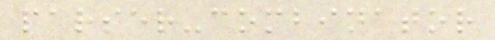parser-combinator
